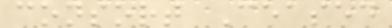consort Ceased
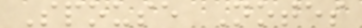Spouse Notes
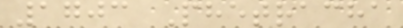1703 Phetracha
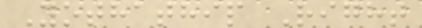Yothathip Right
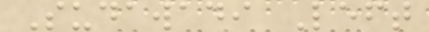Sudawadi Left
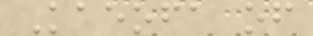Kaeofa of
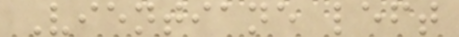Vientiane left
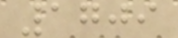1709
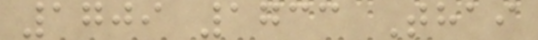1709 1733 Thai
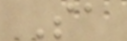Sa
